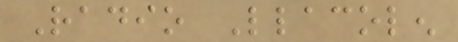Radio Llacolen
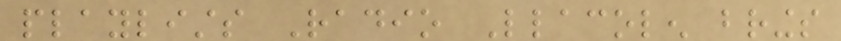playlists Radio Llacolen brings
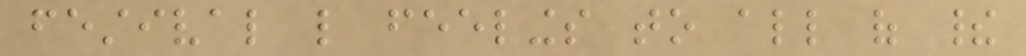festival like feelings to all of their
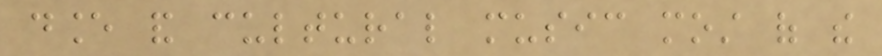dance and cultural music most of the
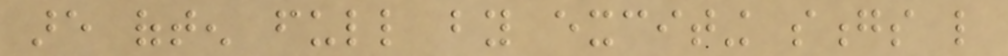are often full by exciting songs like
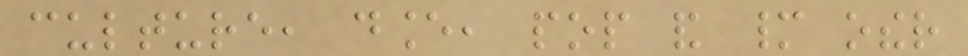culture, dance, pop and many other
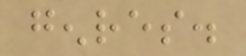genres.
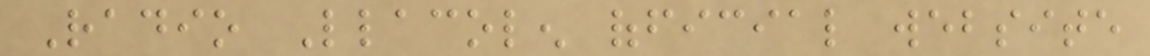Radio Llacolen official website
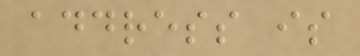address is
